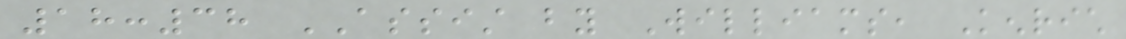18:38 ASSIST by Williams, Kenrich
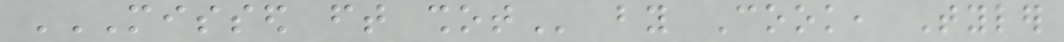MISSED FT SHOT by Cook, Tyler
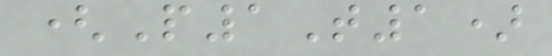(P1T1)
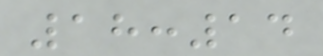18:14
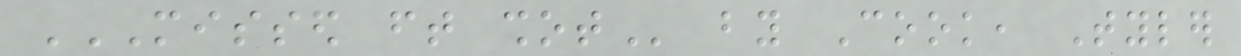MISSED FT SHOT by Cook, Tyler
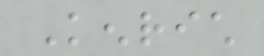Kenrich
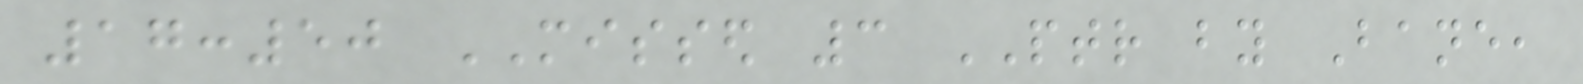17:50 MISSED 3 PTR by Bane,
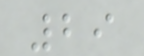29
